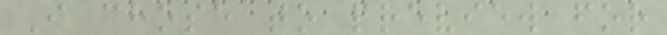I chose to preview for
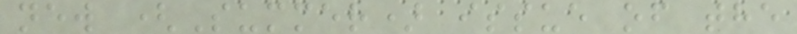new (Summer) issue of the
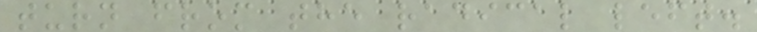turn from the radical left.
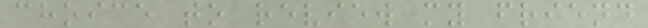choice to review my friend
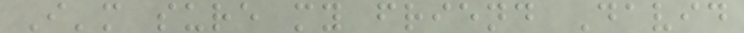I'm sure my friend David
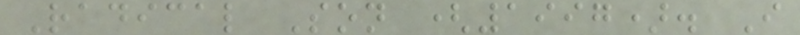Radical Son (1997). I
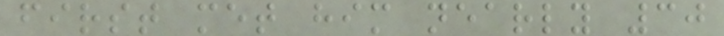first met him nearly 30
